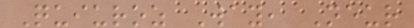Quiuroz Way, Neur
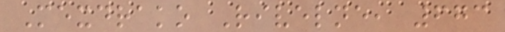Mexdrako Rivelne, 673
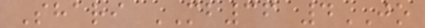Shari MB36 4JO
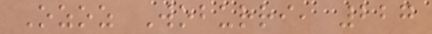Ozoz Woburri, 227
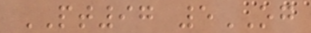PT97 5OG
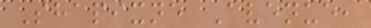Shapixne Avenue,
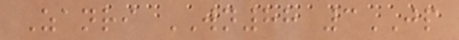Zanri WN88 3JP
